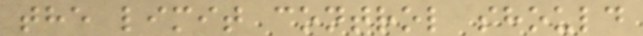the limit control should
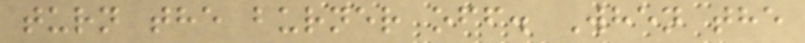turn the burner off. When the
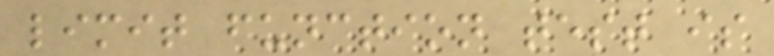limit function test is
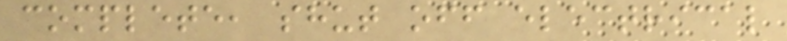complete, shut off electrical
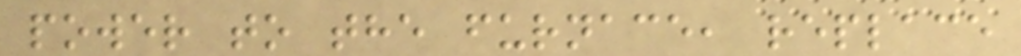power to the furnace, replace
